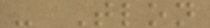- Tlon
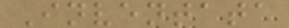Inventata
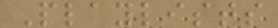Playlists
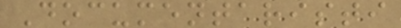Documentaristi
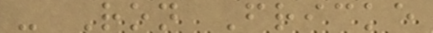- Ron Fricke
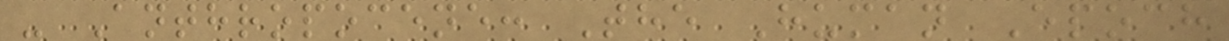- Anthropocene: The Human Epoch
